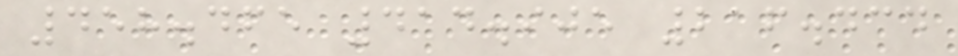458.465 414.905 216.434
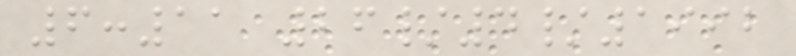6:11 26/4/1992
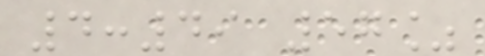4:49 57%
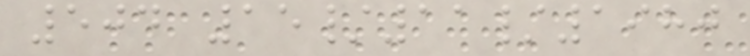504 15/11/1980
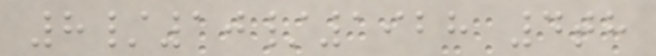8/10/1928 4th
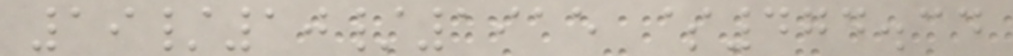19/10/1915 $474.34
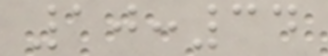10:34
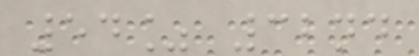54% 32nd
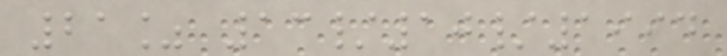21% 13/10/1994
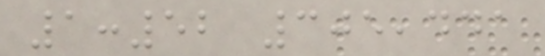1:52 305,441
